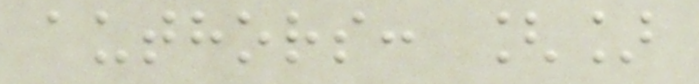authors: []
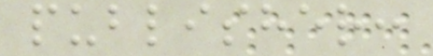publisher:
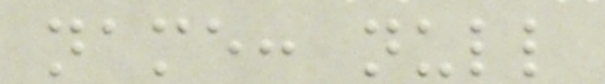name: null
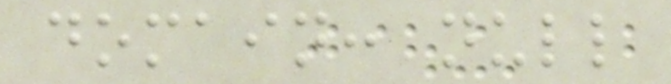domain: null
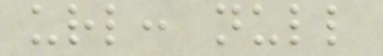url: null
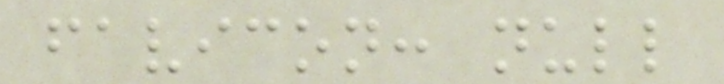favicon: null
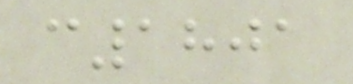c1801
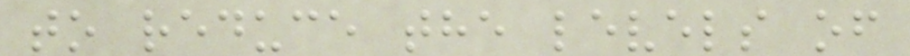to reduce the levels of
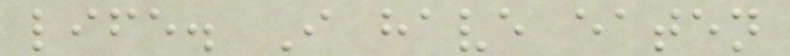life. I have eaten
